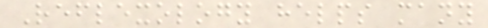Reflexology helps many
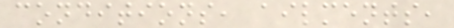conditions, ailments,
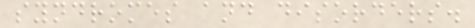syndromes and disorders.
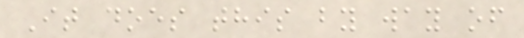It does this by way of
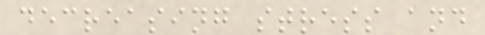decreasing stress and
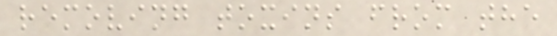removing toxins from the
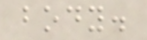body.
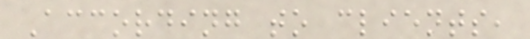According to clients,
